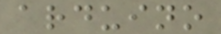arduino
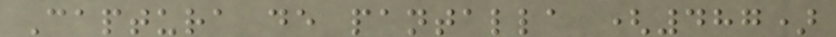Captura de pantalla (487)
